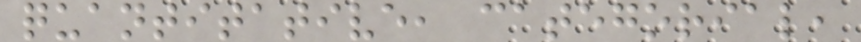quantitative, categorial,
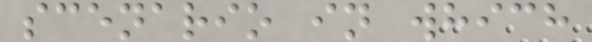scenario in which
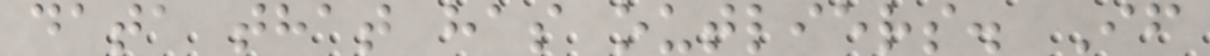data that has outliers. If
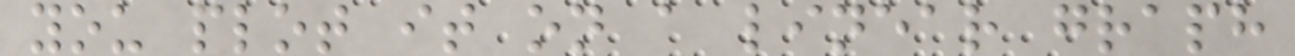you plot it on a linear graph
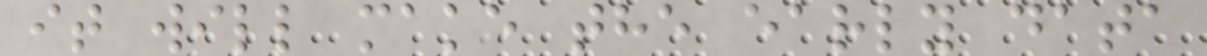it will make the early data
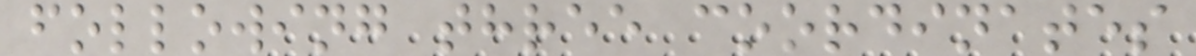following three coordinates
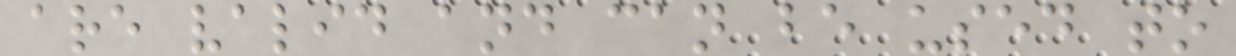are valid and can be used to
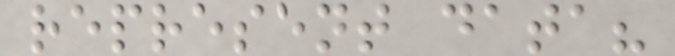represent data?
